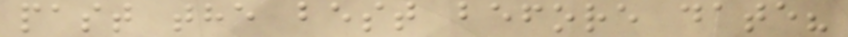past the best before date?
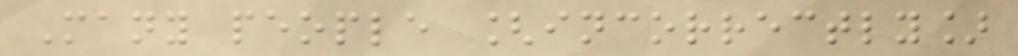Many people [incorrectly]
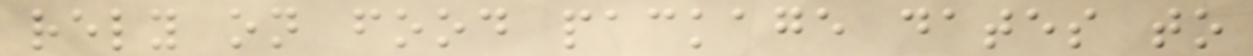rely on food package dates to
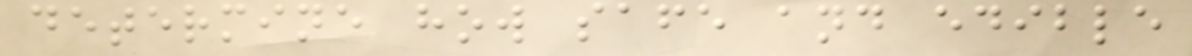determine how safe and edible
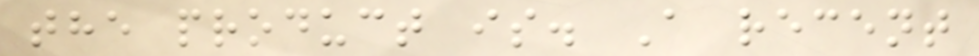the product is. A recent
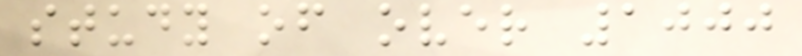study of over 1000
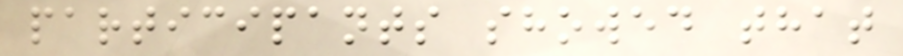participants showed that
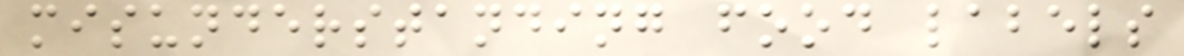misunderstanding food labels
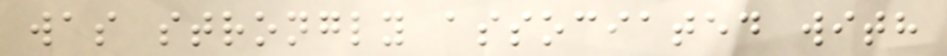was strongly associated with
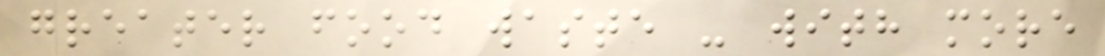greater food waste - with more
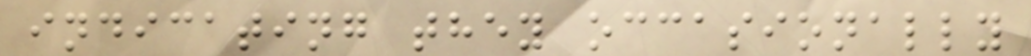indicating they occasionally
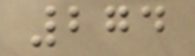274
